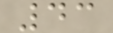43
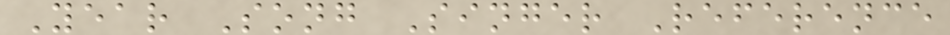Year Song Singer Reference
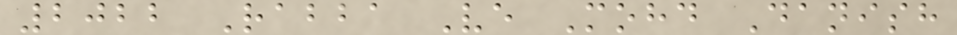2022 Rabba Ve Mohd Danish
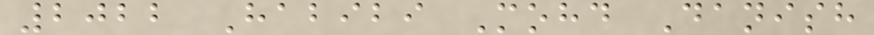2022 Habibi Mohd Danish
